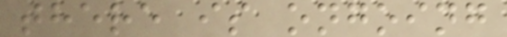there is ongoing
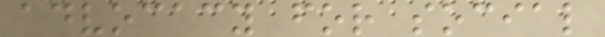advocacy for social
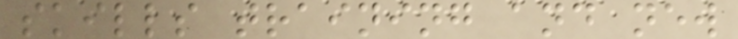skills training and new
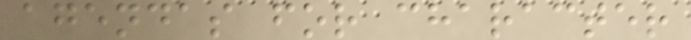agendas for character
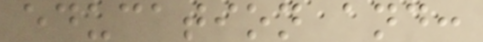education and:
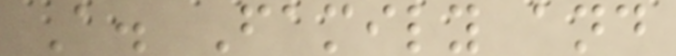A. Family and
